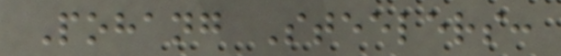Pohang Steelers:
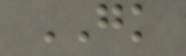GK
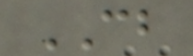CB
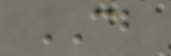CB
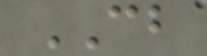CB
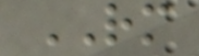RM
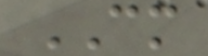CM
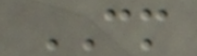CM
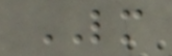LM
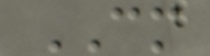CM
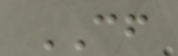CF
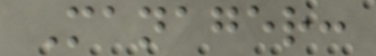Manager:
